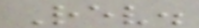Rev.
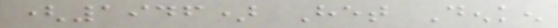(1946) Het Denken
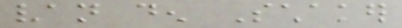van den Schaker
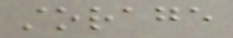storage
